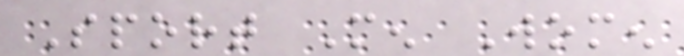Sport Men Women
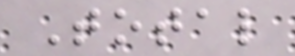Total
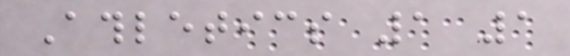Athletics 1 1
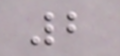2
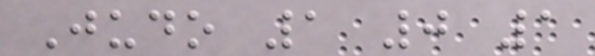Judo 1 0 1
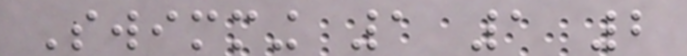Swimming 1 1 2
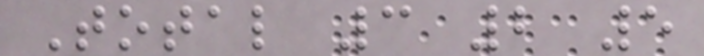Total 3 2 5
